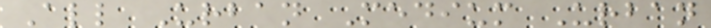All Urban Medium Urban
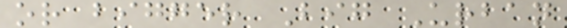or bigger Big Urban
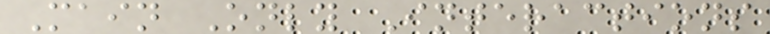Main Only Interactions
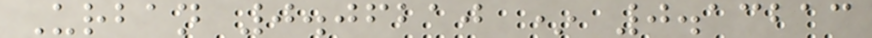Urban 0.06210 * 0.13213
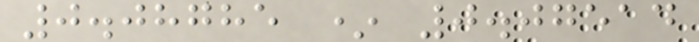0.08785 * 0.07514
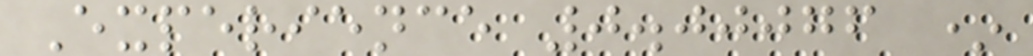Experience 0.00076 *
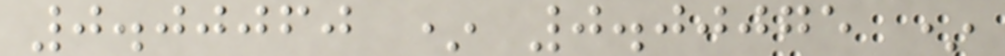0.00060 * 0.00075 *
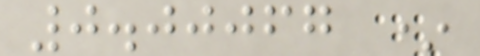0.00067 *
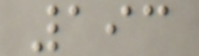193
